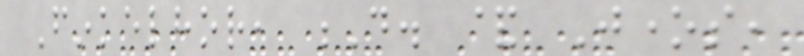Finkelhor, D. & Jones,
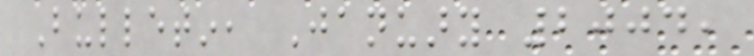Bulletin, January 2004,
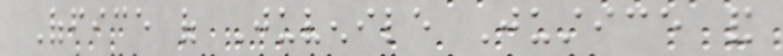Office of Juvenile Justice and
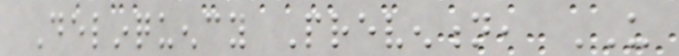Delinquency Prevention, US
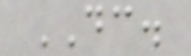DC.
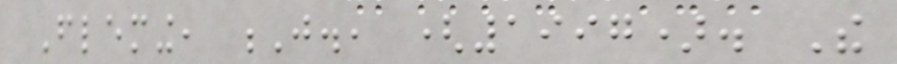Fleming, J., (1997). The
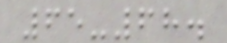65-68.
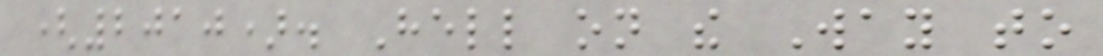(2010). Hell on the Way to
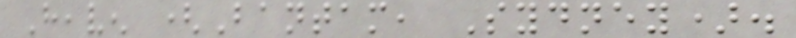Heaven (Bantam, Sydney).
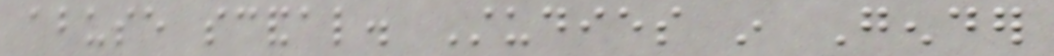abuse scandal. Studies in Gender
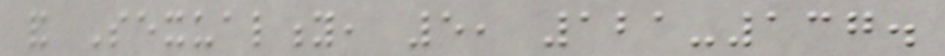and Sexuality, 5, 121-137.
